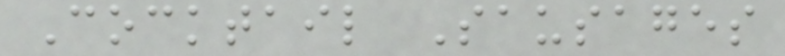Cocktail Sausages
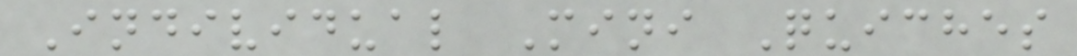Individual Mini Quiches
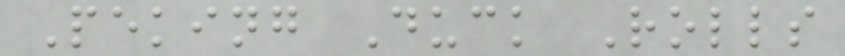Peking Duck Rolls
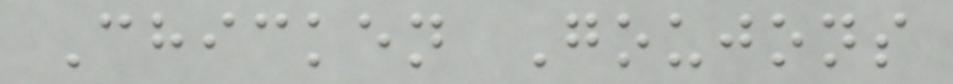Chicken Goujons
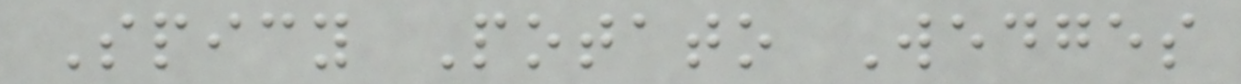Spicy Potato Wedges
